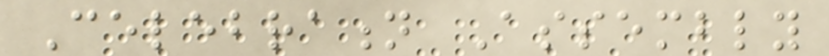Celebration Assembly
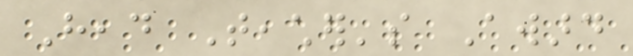Head Teacher's Award
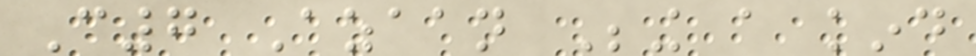C7 Azaan Being a kind
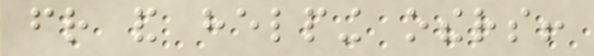friend and helping others!
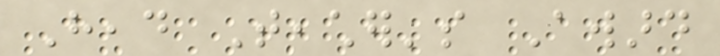Head Teacher's Award
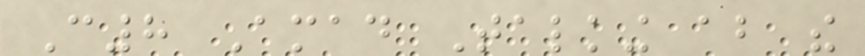C8 Amad Talking about the
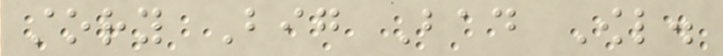story Big Bad Owl.
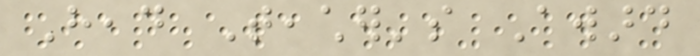Head Teacher's Award
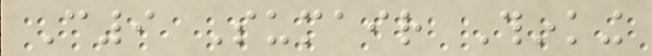C9 Sumair Thinking
